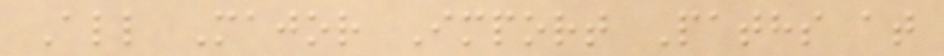All Major Import Paths at
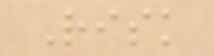Risk
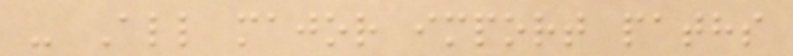- All major import paths
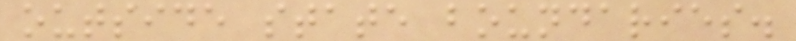outside state boundaries.
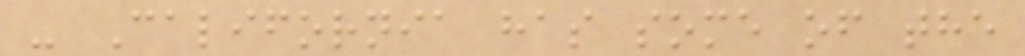- California has some of the
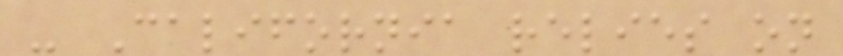- California relies on
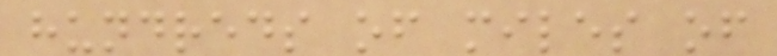hundreds of miles of
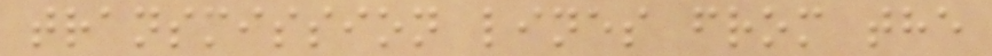transmission lines from the
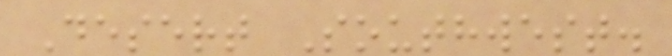Desert Southwest.
